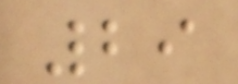29
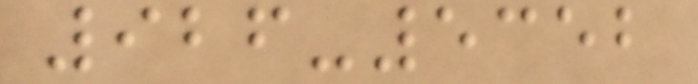926-5352
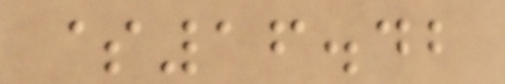$16.42
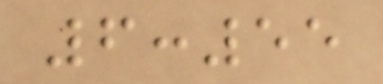6:55
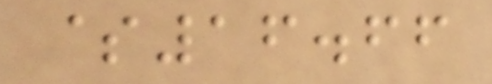$16.66
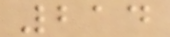214
